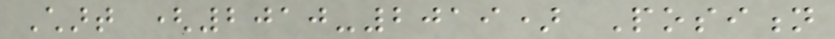Chart (2010-2019) Position
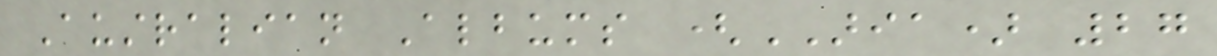Australian Albums (ARIA) 27
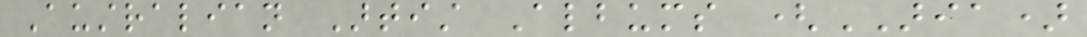Australian Artist Albums (ARIA)
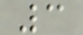3
